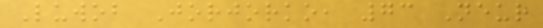Luwob Jorjorko, 73 Neur
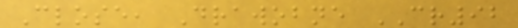Close, Drawobne CR92
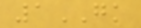1GK
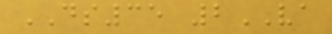DS35 2VA
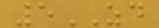5ZD
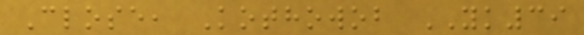Close, Kothowob YK39
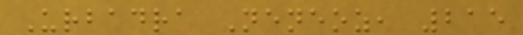Urbadra Neneoz, 215
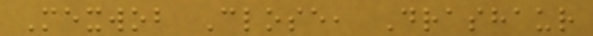Mexwob Close, Drashaur
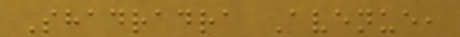Shadradra Avenue,
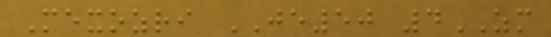Mexozri JE50 4ZM
